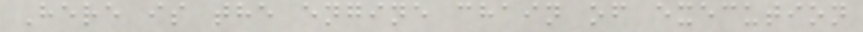Here is the engine chain of execution
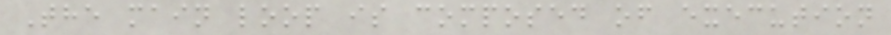The main loop is composed of execution
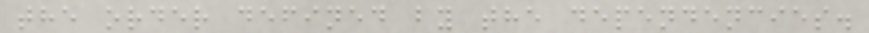the order defined by the dependencies.
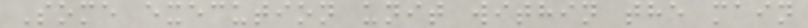Some execution unit within the main
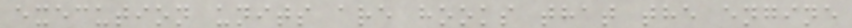execution units are hooks that the engine
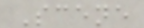Scene
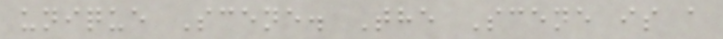unique Scene. The Scene is a
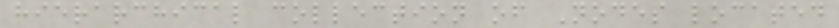hierarchical collection of Nodes located
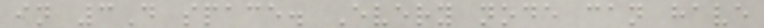in 3D space. Every node can have
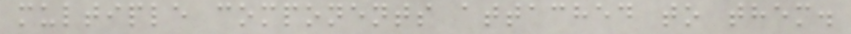multiple components attached to them.
